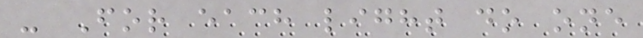- For each light do one
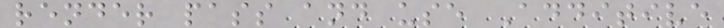render pass and use Additive
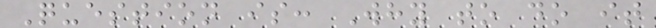Question is: Why to do it
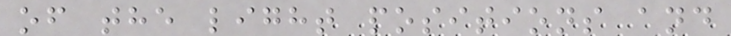of the light positions and
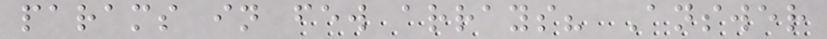params in few arrays? Answer
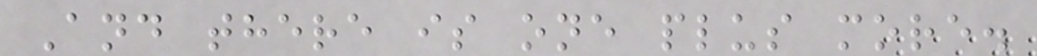And there is one plus more.
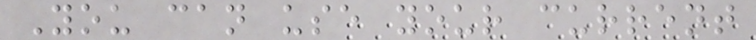You can use your current
